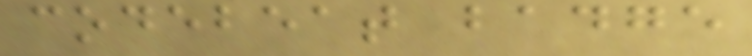codebeat badge
